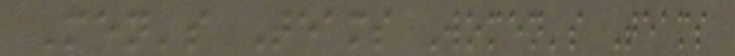Men's Teams Women's Teams
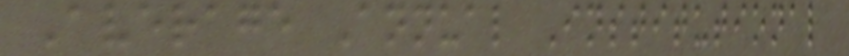Average Annual Institutional
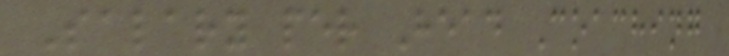Salary per Head Coaching
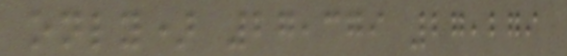only) 27,379 27,279
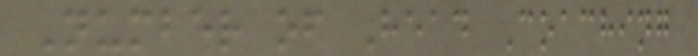Number of Head Coaching
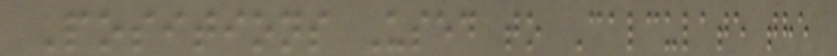Positions Used to Calculate the
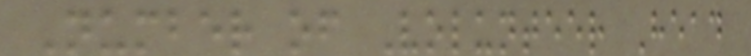Number of Volunteer Head
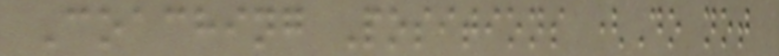Coaching Positions (Do not
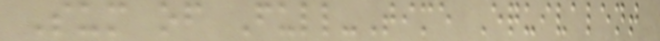Sum of Full-Time Equivalent
